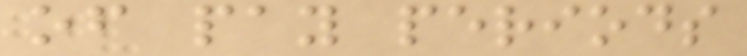of pay periods
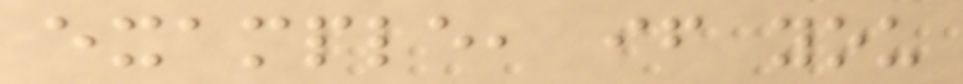example, if you
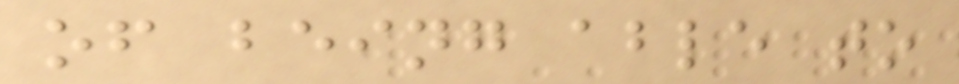of being able to
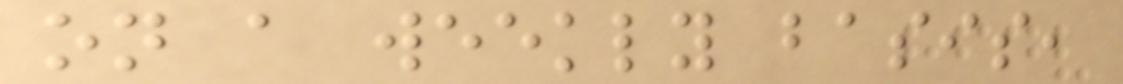on a weekly basis,
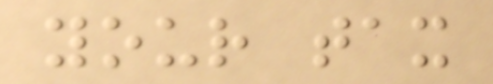your tax
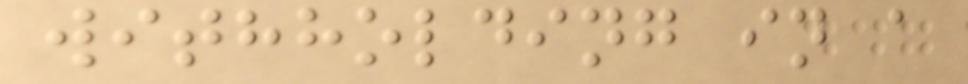withholding in a
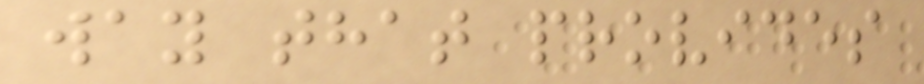way that provides
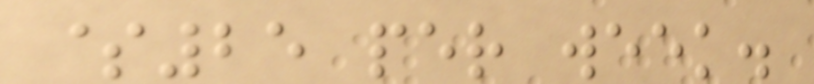$25 per week.
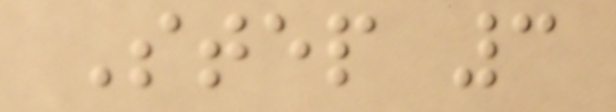Step 3
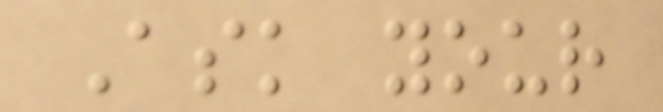Ask your
